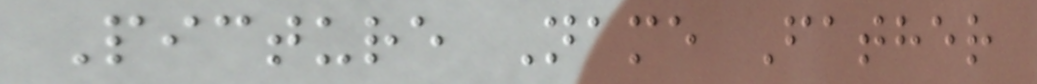Picture Name Father
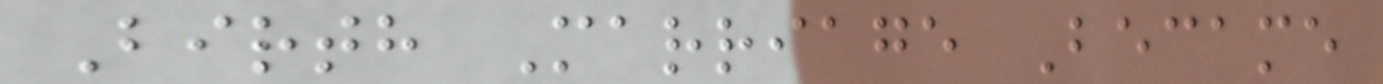Birth Marriage Became
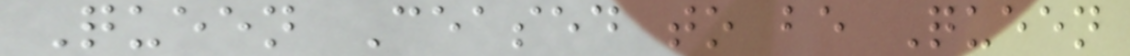Queen Ceased to be Queen
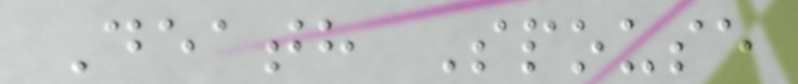Death Spouse
